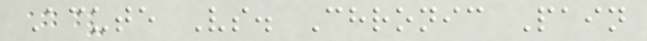Acute Vs. Chronic Pain
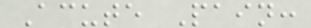Acute Pain:
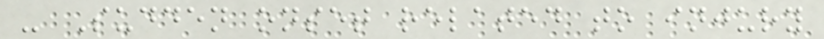- Sudden onset related to injury
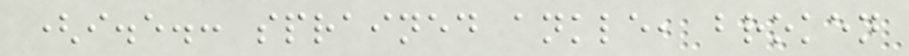(i.e.: sprained ankle, broken
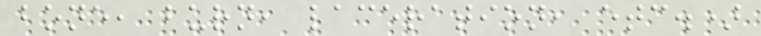bone, burn, laceration, etc.)
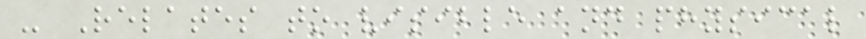- Relates to visible and physical
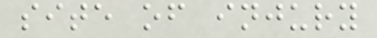site of injury
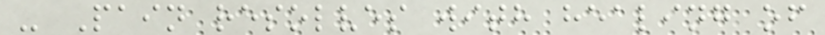- Pain resolves with healing of
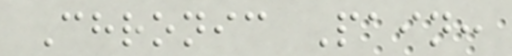Chronic Pain:
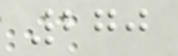270
